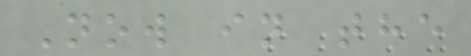Now in the
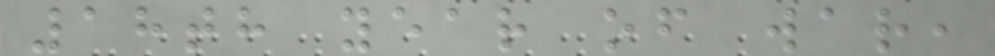18th year of war,
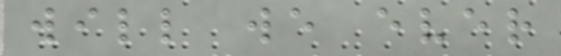will we ever
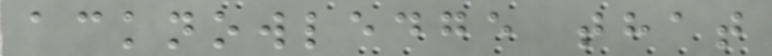acknowledge that
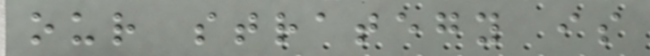our strategy is
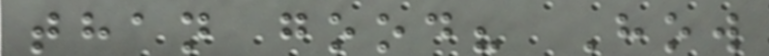than good? How
